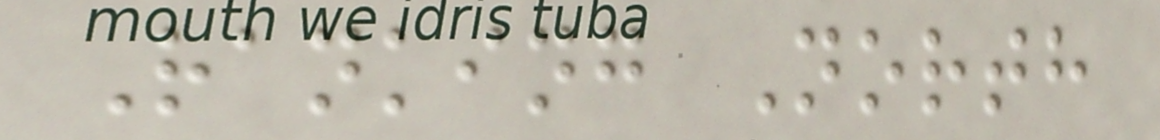Ranking North
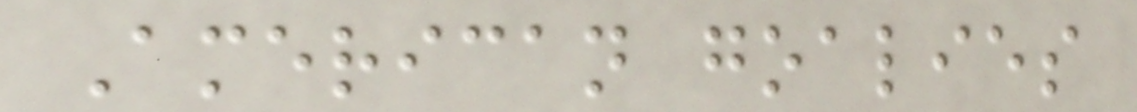American goalies
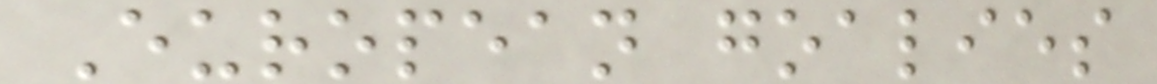European goalies
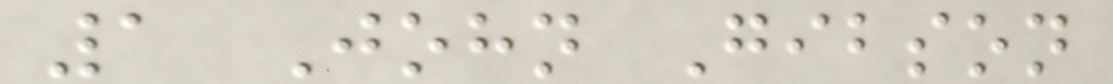1 John Gibson
